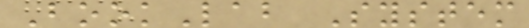BookLab System
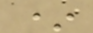*
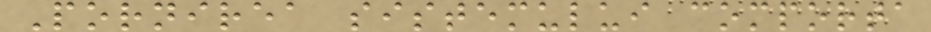Pornirea sistemului comporta
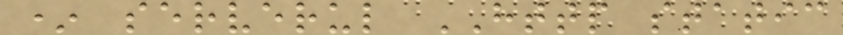* serverul HTTP static
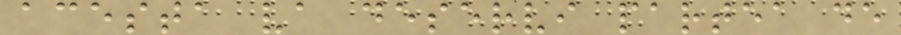acesta va deservi partea de
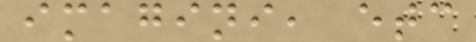imagini, etc
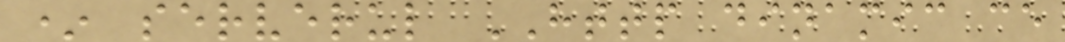* serverul HTTP dinamic ce
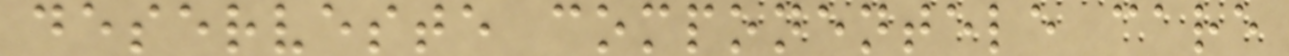deserveste componentele care
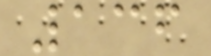136
